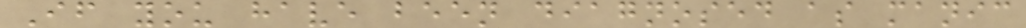If you have been diagnosed as manic
